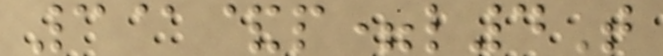3@&p=l4T
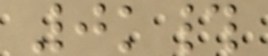0k#
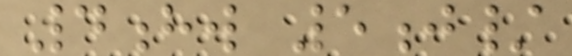4hw 5j/
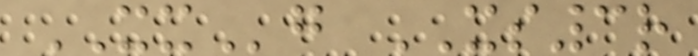XXg XS3r
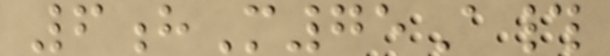6hM75A#
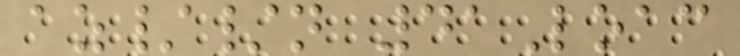az//n 41Loac
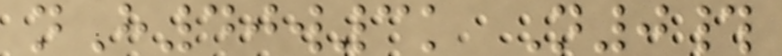nH40w3k N0#
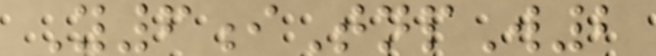Y6iTnpW2
